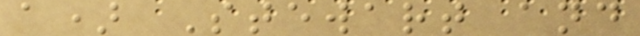a) Stewart and
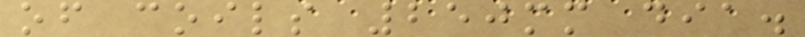of coils 250mm dia.
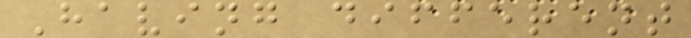Having different
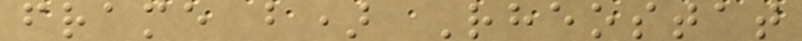frame b) Rheostat
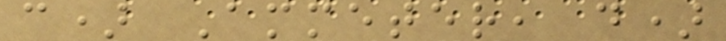c) Ammeter, d)
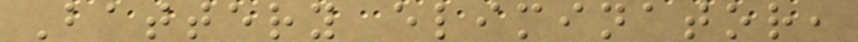Battery eliminator,
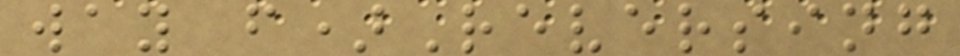way f)Reversing
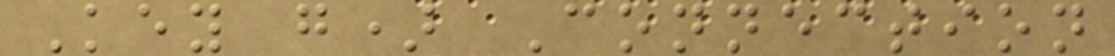Key g) Connection
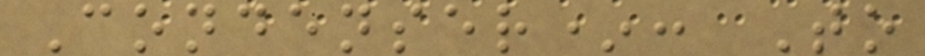Condenser*: To
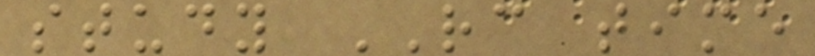study RC time
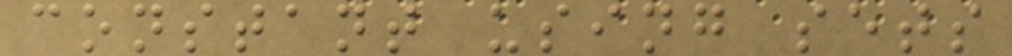constant using sets
